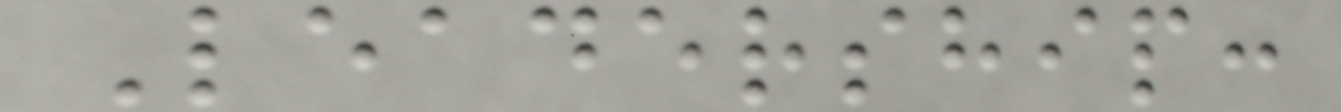Leadership:
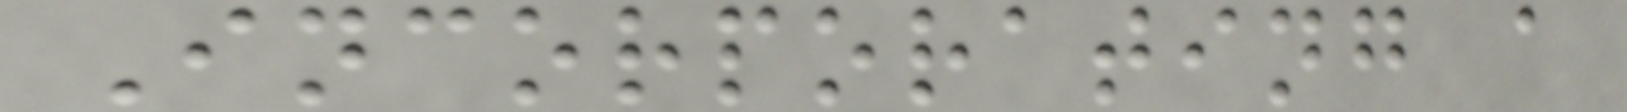Incorporating a
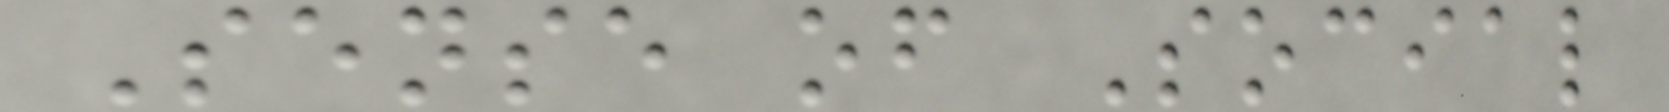Sense of Social
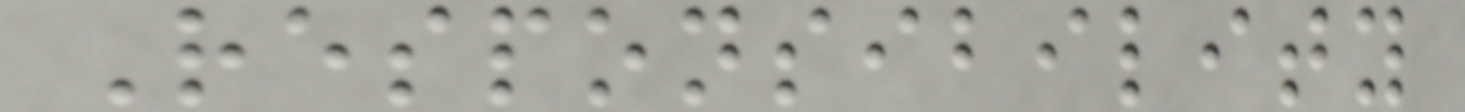Responsibility
